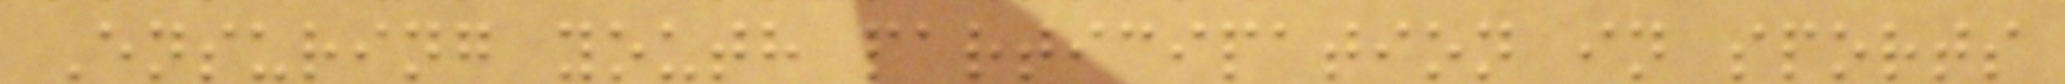Ensuring youth participation in sports
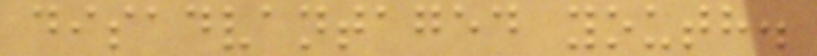disadvantaged youth.
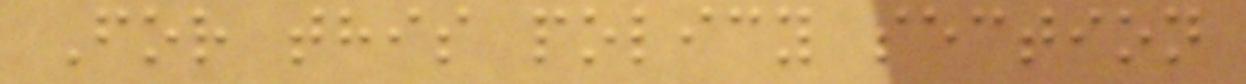For this policy section
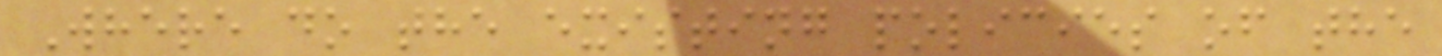Where do the existing policies of the
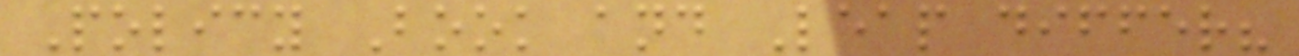Policy Book and Leap differ?
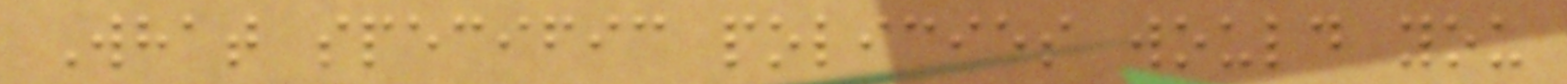What specific policies would you
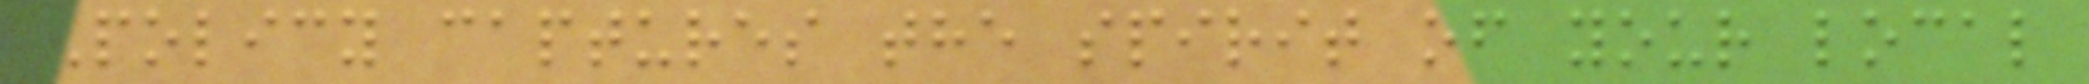Policy captures the spirit of your local
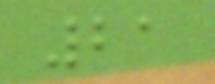21
